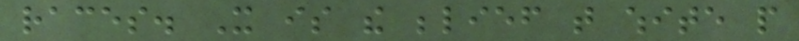races. It is the belief that white people
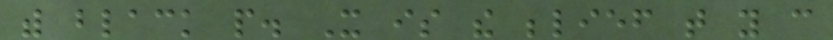with black people. It is the belief that you can
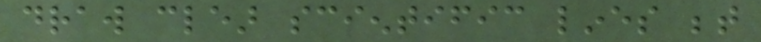draw clear scientific lines between
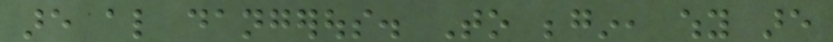are also dangerous. To begin, why are
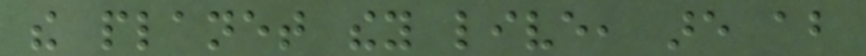the planet they live, are about
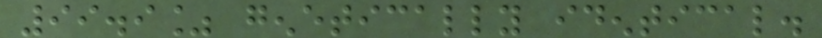99.9% genetically identical.
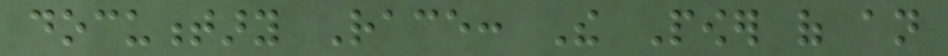documentary Race: The Power of an
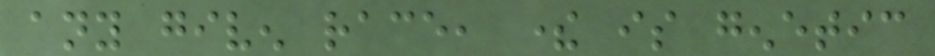any given race, there is genetic
